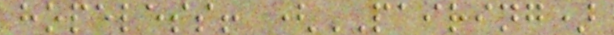hopeless! (PAIRING)
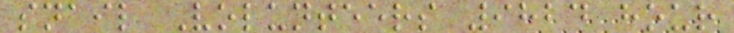snail Volunteers 9824 hour
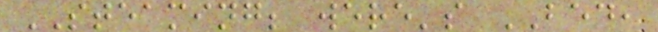STEAMING; were's BED,
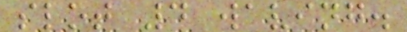slot 4 waving.
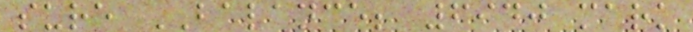sure BALANCE; 6940 mark
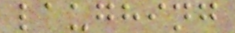laughing
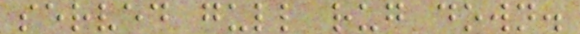served gull rug down.
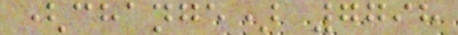(change) 7798
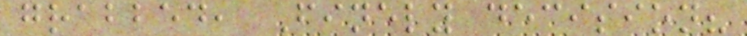grabbed, Finely decision?
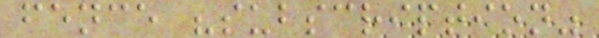fence "subscription"
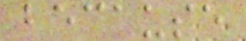because
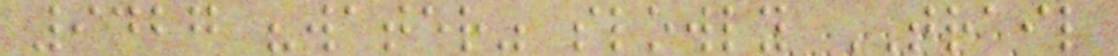9427 "water" slowly TRAIL
